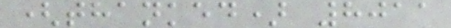(thanked) 8011
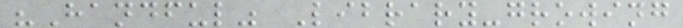"Handful" Library-growing
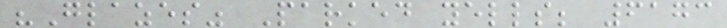"Glazes" Parked yells; 6173
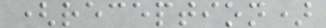(reception)
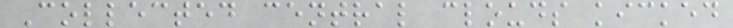Collected central clouds kicked
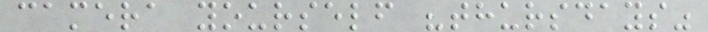camera yourself "thursdays"
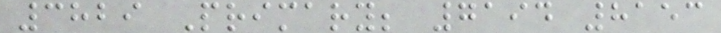3829 Primary; 7194 8153
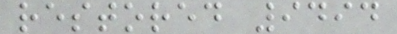restored 9494
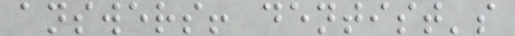answers! dentist's
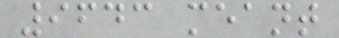9643 meant
